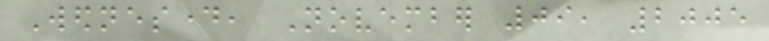Wednesday, November 09, 2005
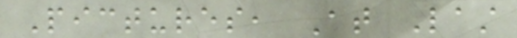Pictures, At Last
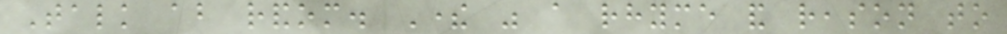Talk about random. There was a rhyme and reason to
